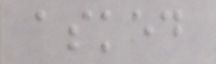asked
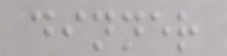dinner
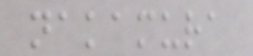nakamura
